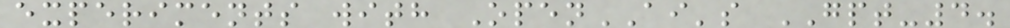experiments with OpenAI's GPT-4.
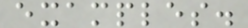examples.
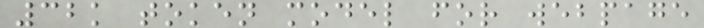32k token model for webpage
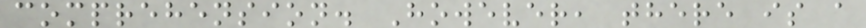comprehension. However, there is a
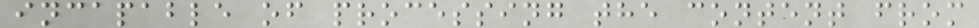incapable of processing the content from
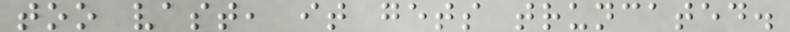too vast, it gets truncated.
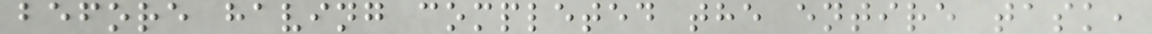before having completed the entire task,
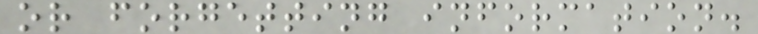or forgetting information.
